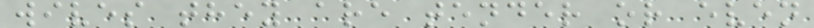wives they are tender or even
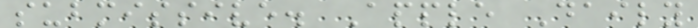submissive. Apple Daily
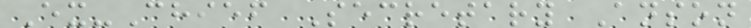Ex-Chief Secretary Anson
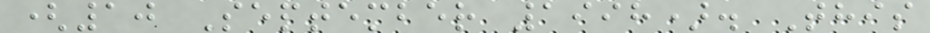(10 September 1998). This
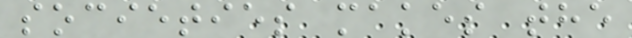societies makes the
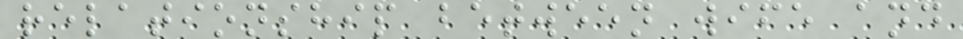relationship between wife and
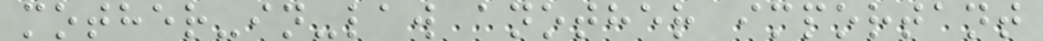mother-in-law another important
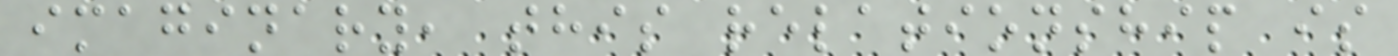imaginary, this relationship is
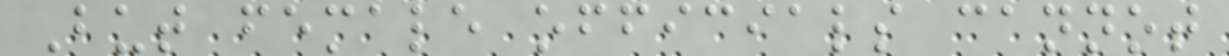But female officials cannot
